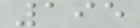195
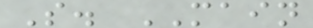S. MAIN
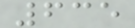635
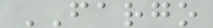FARGO
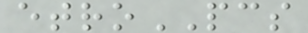etroPCS
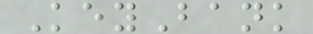KeyBank
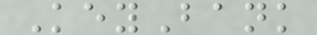KeyBank
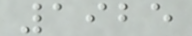1925
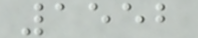1552
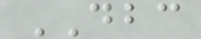DBC
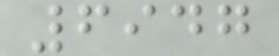6947
